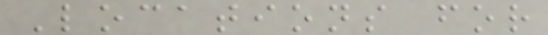Locations for
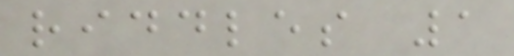riddles 1
